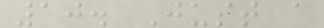10. Just a
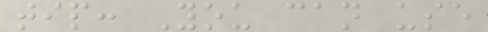tip: You can use
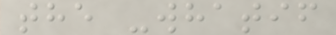the -whatif
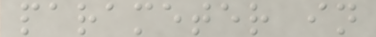parameter in
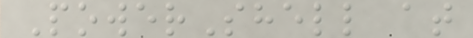PowerShell at
